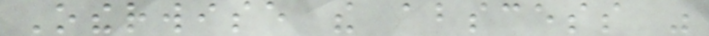Otherwise the abscess was
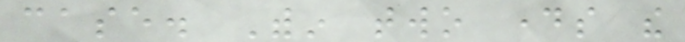case. Within two days the
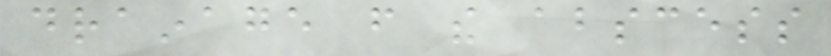drainage from the abscess
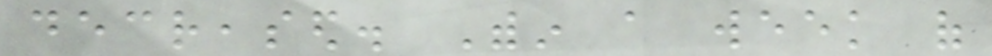decreased. Within a week of
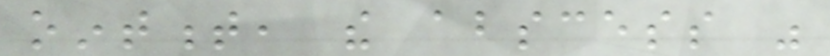ointment, the abscess was
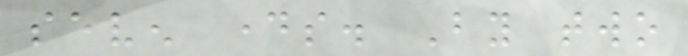seven days. By two
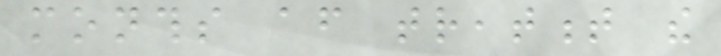months after treatment the
